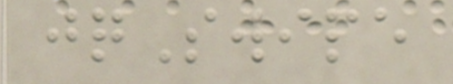jqSwipe
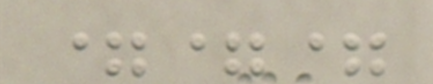===
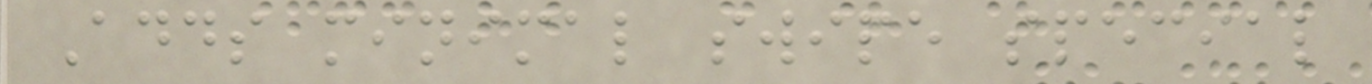Adds minimal swipe special
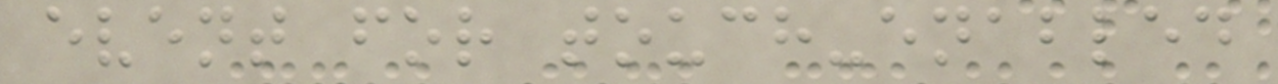event for touch-enabled
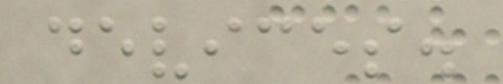devices.
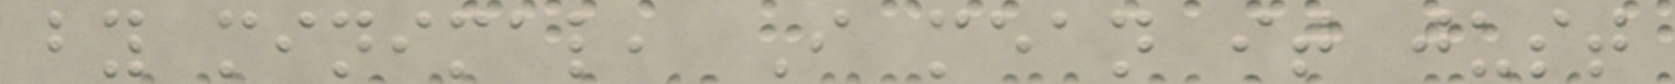by minimal, I mean it just
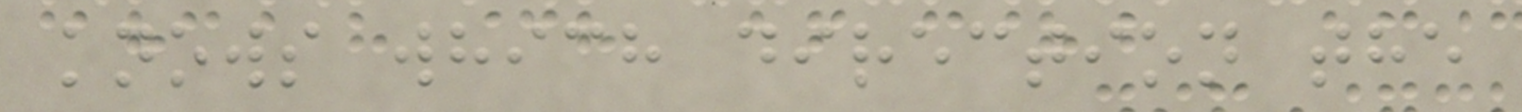knows which direction the
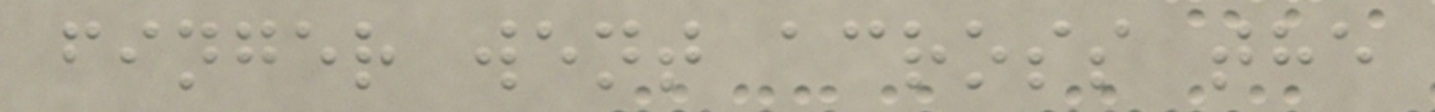finger went across the
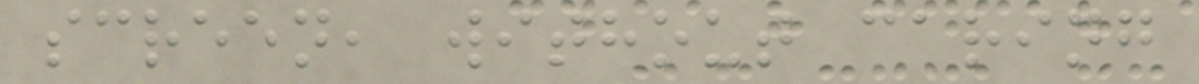screen, without caring
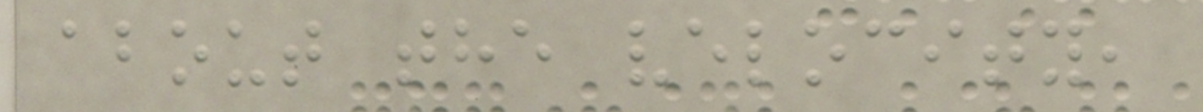about the velocity,
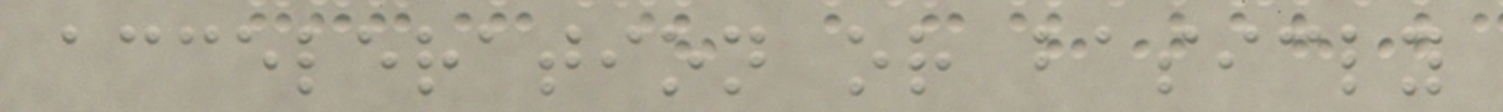acceleration or basicly
